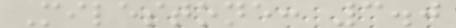Milestone: 3.0
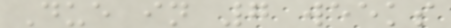Due in 7 weeks
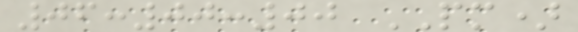06:00:00 PM)
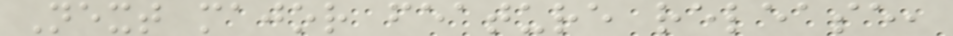Next major feature release,
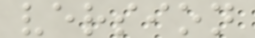version
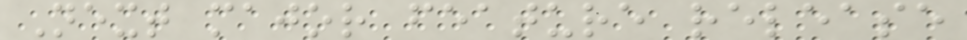Next major feature release
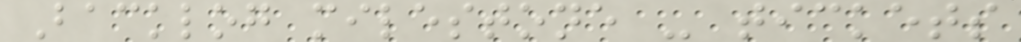Backlog milestone - tickets
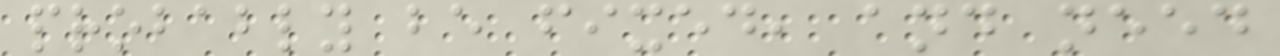probably be fixed, and need
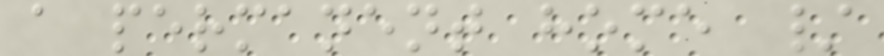a permanent home /
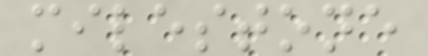milestone
